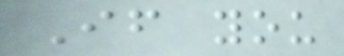If you
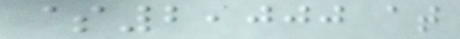$2,000 at
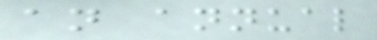an annual
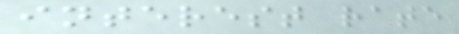interest rate
